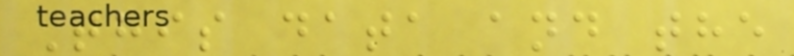This data and the
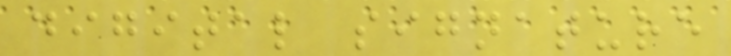digital signature
